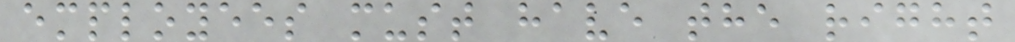employees must have the right
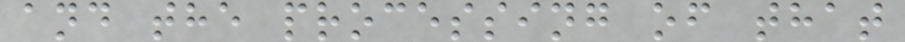and the processing of that
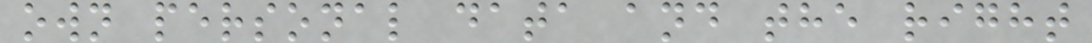own personal data and the right
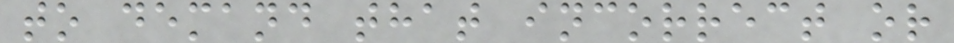to demand that incorrect or
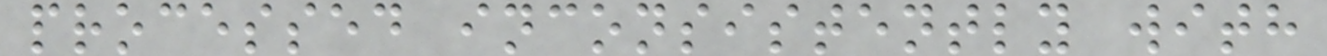processed inconsistently with
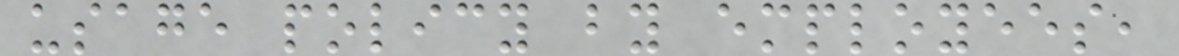usage policy by employees,
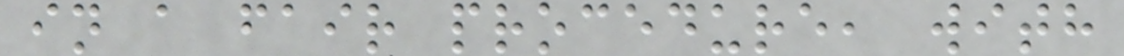in a fair procedure, with
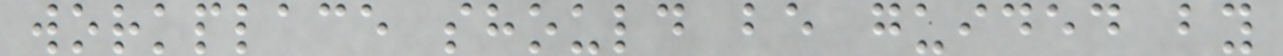workplace should be guided by
